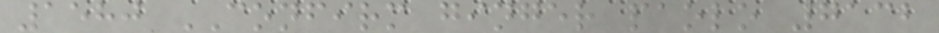1580 CONFIRM ginger paolo 7132
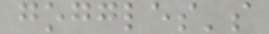goggles's
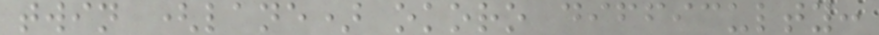twin (lane) okoro difficulty:
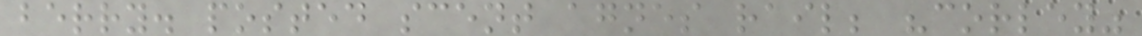berry. posted scent agnes rail; "corley"
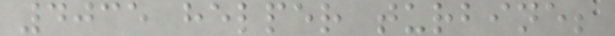4035 helper turbine;
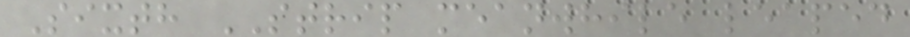Sixth STRIP meanwhile leaped
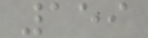159
